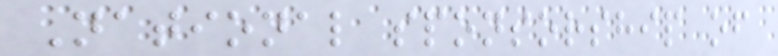National sponsorship of
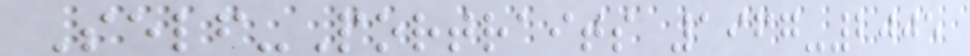Self-Portraits 1967-2005
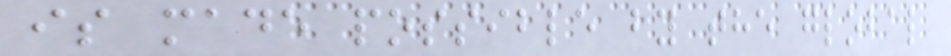is made possible by the global
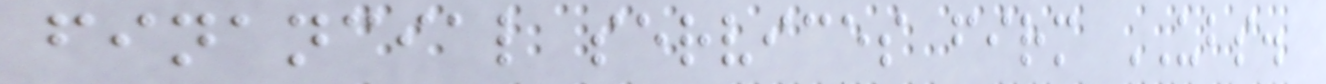financial services firm UBS.
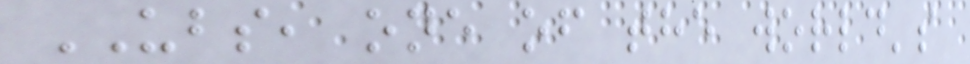UBS, one of the world's
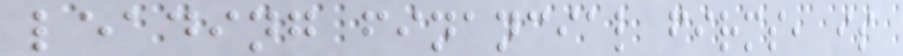leading financial firms, is
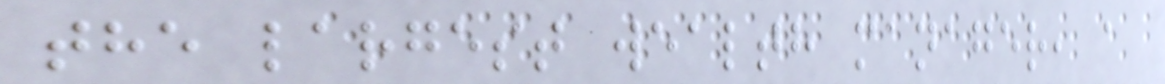the largest wealth manager, a
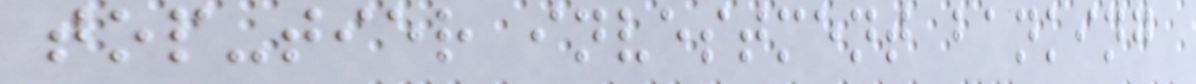top-tier investment banking
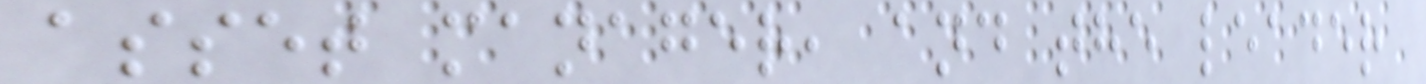asset manager, and the leader
